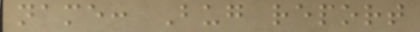name: Bug report
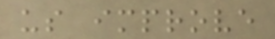us improve
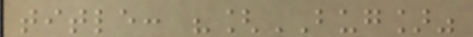title: "[BUG]"
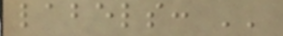labels: ''
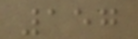157
